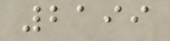2199
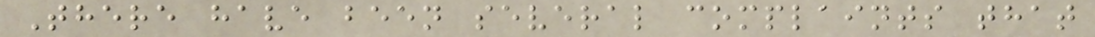There have been several complaints that
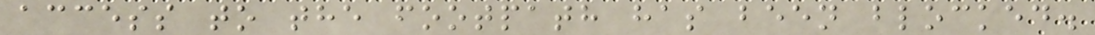access to the footpath has been blocked.
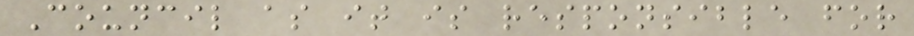Council as it is responsible for
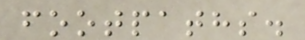footpaths.
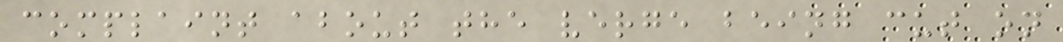complaint about the verge being cut on
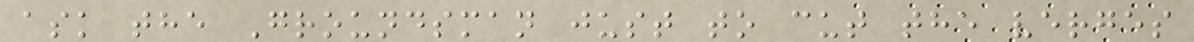ask the Groundsman just to cut the verges
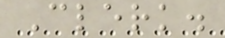Clerk.
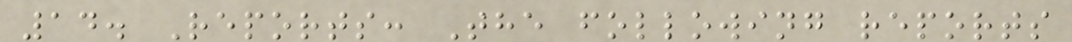14. Reports: The following reports
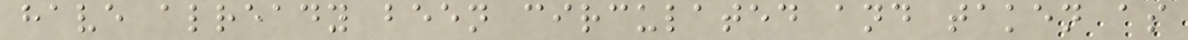have already been circulated and taken as
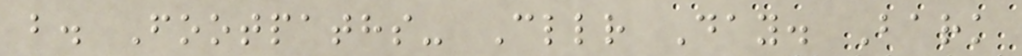b. Footpaths- Cllr Day. Bark
